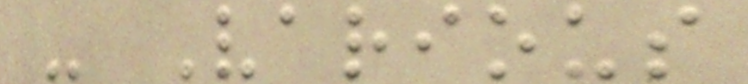- Various
